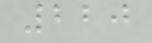220
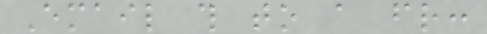Email this to a friend:
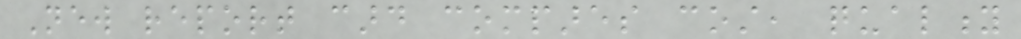New report card compares cost, quality
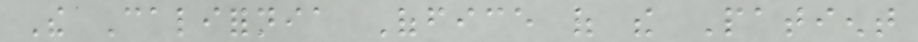The California Office of the Patient
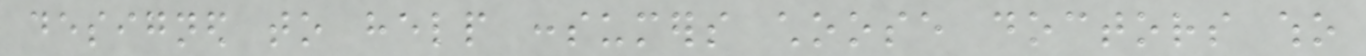designed to help consumers choose doctors who
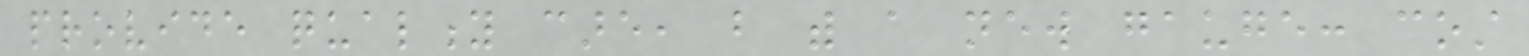provide quality care, but with a new gauge: cost
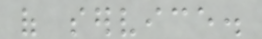of service.
